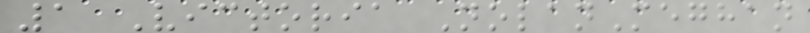1 Victoria NolanMeghan
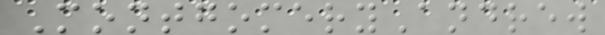MontgomeryAndrew
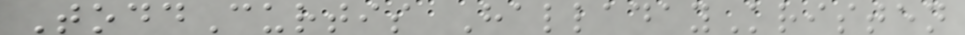ToddCurtis HalladayKristen
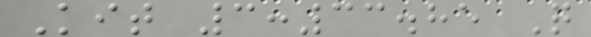Kit 3:33.85 Q
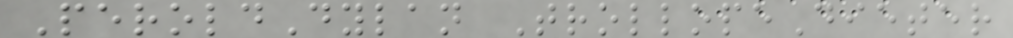PeroldDylan TrollopeDieter
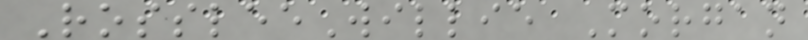RossleeWillie Morgan
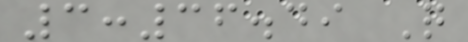3:36.49 Q
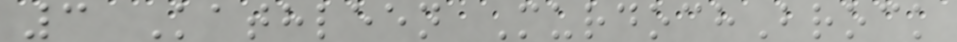3 Kathleen MurdochBrock
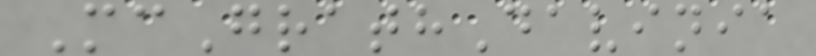McGrathDavinia
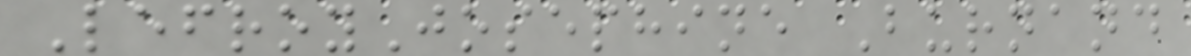LefroyJosephine Burnand
